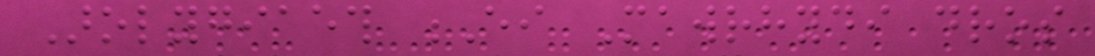Arolygiaeth Ei Mawrhydi dros
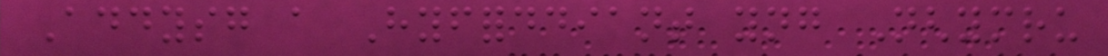Addysg a Hyfforddiant yng Nghymru
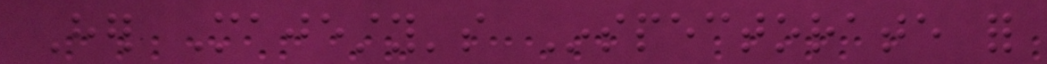Her Majesty's Inspectorate for
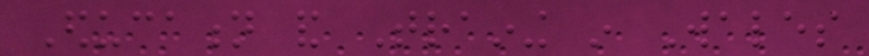Education and Training in Wales
